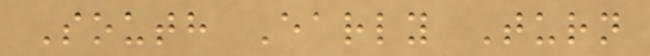South Early Turn
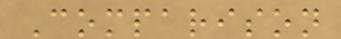Comparison
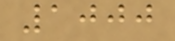1000
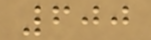600
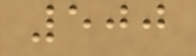500
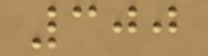300
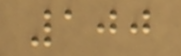100
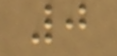0
